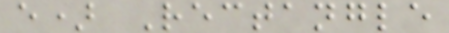e) Rectangle
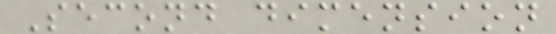Second dimension
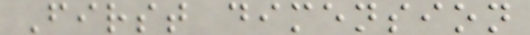First dimension
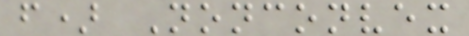f) Nonconvex
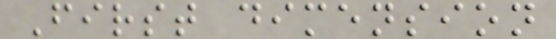First dimension
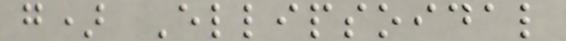g) Ellipsoidal
